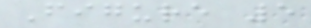Figure 5
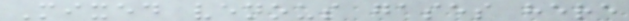Mixed venous gases here
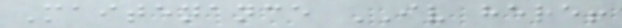Maitenance IV here!
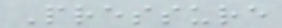Pressure
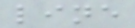line
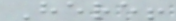Here!
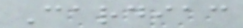Cardiac
